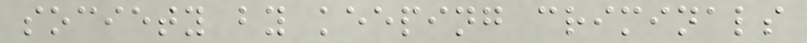society by keeping criminals
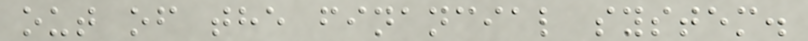out of the financial system.
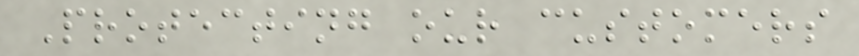Protecting our customers
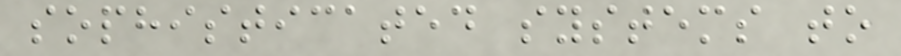sophisticated systems to
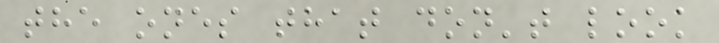the ones that don't look
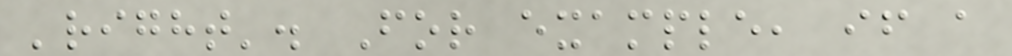'right'. For example, if a
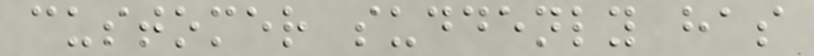customer suddenly has
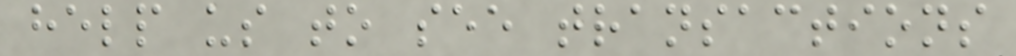help us to see transactions
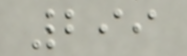299
